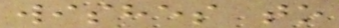wishes to
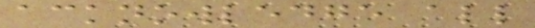acknowledge all
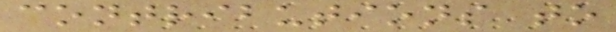contributions to
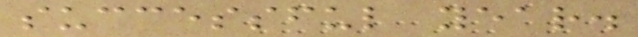successful year.
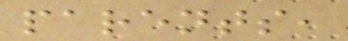parents,
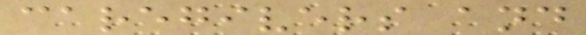caregivers and
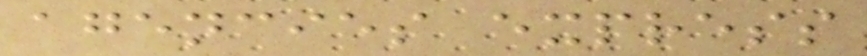agencies express
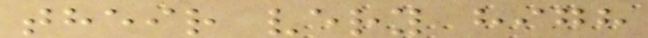their very high
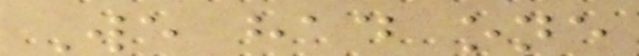We had one
